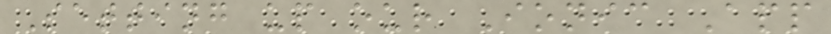Setting up our Ionic App
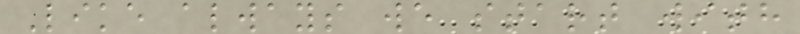Like always we start with
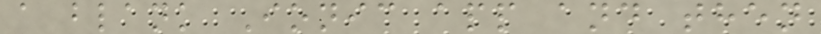a blank Ionic app and then
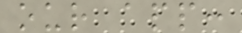our app:
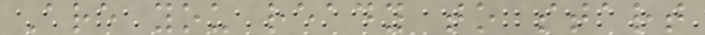Are you ready to start
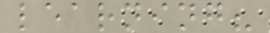learning?
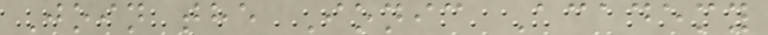Join the Ionic Academy
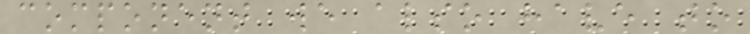component we also have to
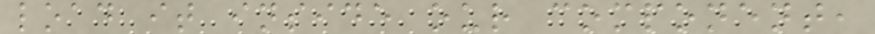load it inside our component,
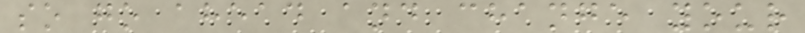so go ahead and change your
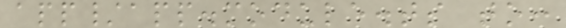app/app.module.ts to:
